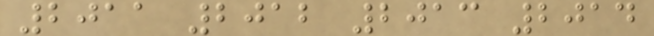2011 2012 2013 2014
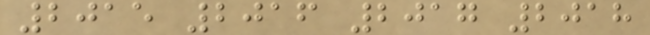2015 2016 2017 2018
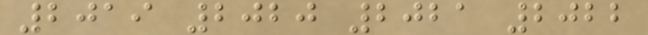2019 2020 2021 2022
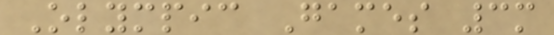Olympic Games 3m
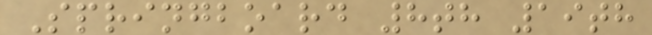Springboard 8th 19th
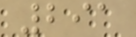291
